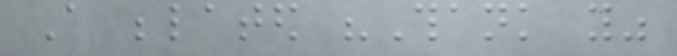A belated "Thank you"
